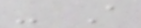- A
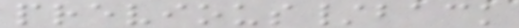previous/back
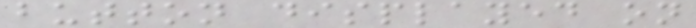button displayed on
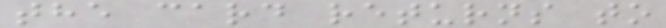the card returns to
